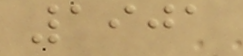1901
